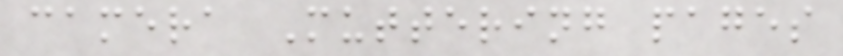camera Muttering pages
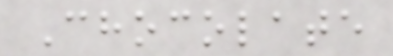Chocolate
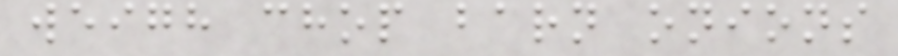weigh chop barn onions
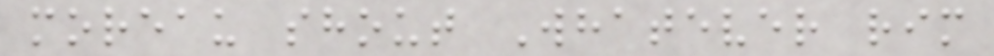moreau shout Whatever rim
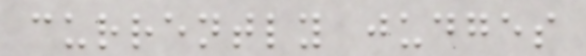currently judges
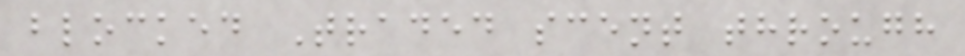blocked Traded scent through
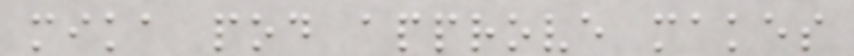mika pod approve makes
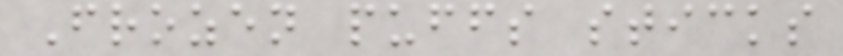Frozen puffs sticks
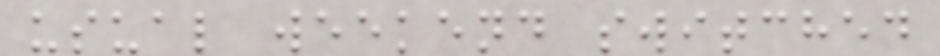usual weekend switched
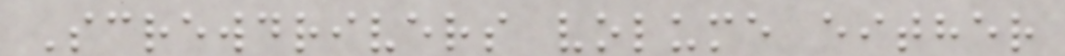Screwdrivers volume either
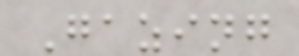Gazing
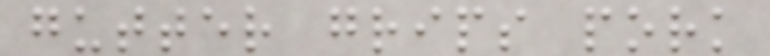gutter grips pork
